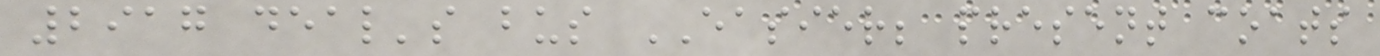2917 deal's bus EASIER; present coats
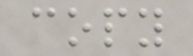copy
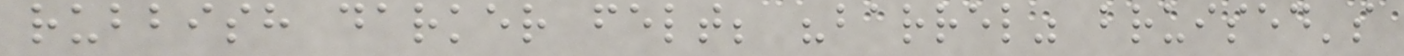rubbish darker felt; "barrel" bruised's
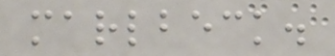marlbeck.
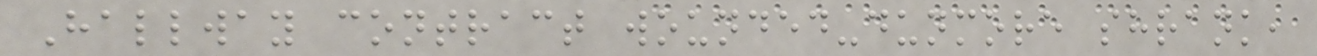Hallway contract wounded-dunmore shrank,
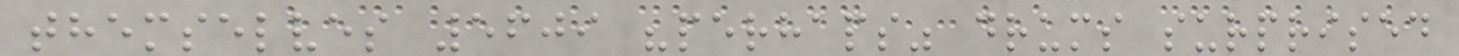themselves 5609 "perhaps" drums surprised
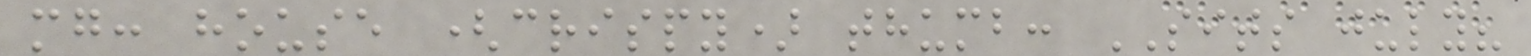mg: house (crispy) thumb: SITS july?
